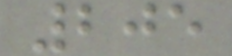205
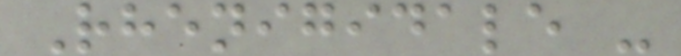Rhenigidale -
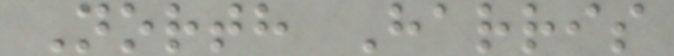North Harris
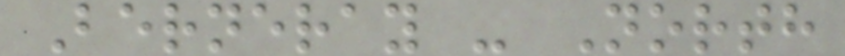Berneray - North
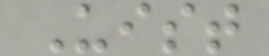Uist
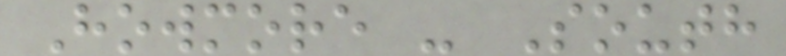Howmore - South
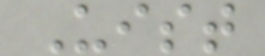Uist
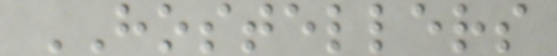HOSTELLERS
